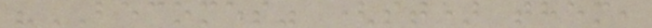"BECOMES" (st) them,
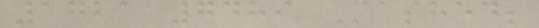1721 7489 Mashed;
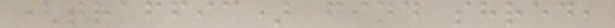(traffic) find shred,
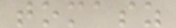tomasz
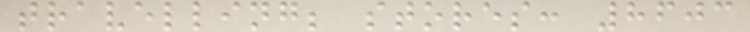travelling; stores: 8603
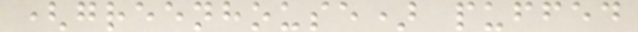(greenhouse) puffed
